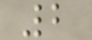2
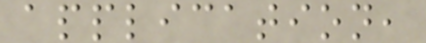application,
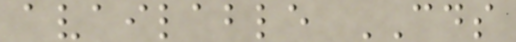available CDS
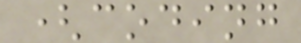(coding
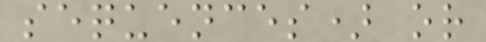sequences) or
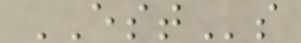ESTs
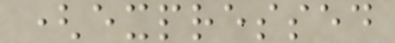(expressed
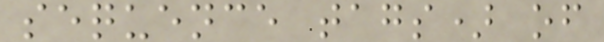sequence tags) of
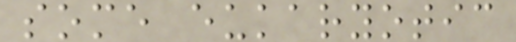some eukaryotic
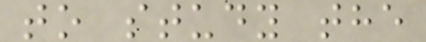to study the
